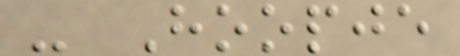- Hoopje
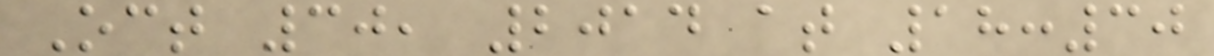Oct 30, 2014 at 18:30
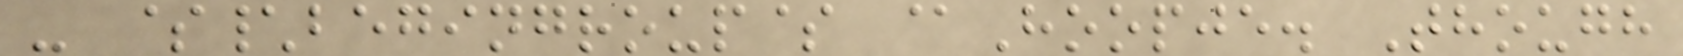- $\begingroup$ @Hoopje. Though
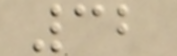32
